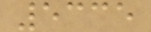5335
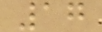17
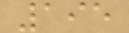195
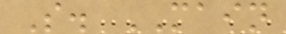S. MAIN
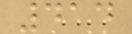414
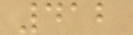412
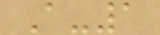A-1
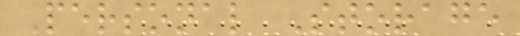Personal Storage
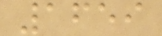1659
